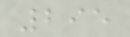295
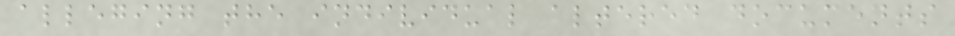alleging the individual altered documents
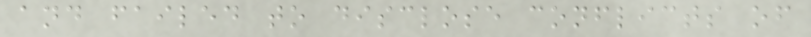and failed to disclose conflicts of
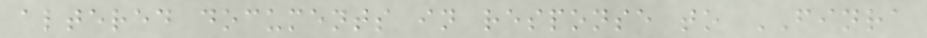altered documents in response to FINRA
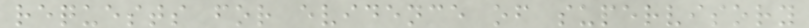requests for evidence of supervisory
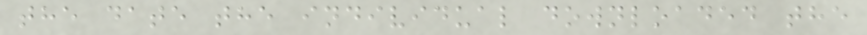the date the individual downloaded the
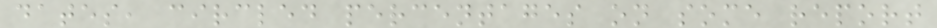dates, circled percentages on some report
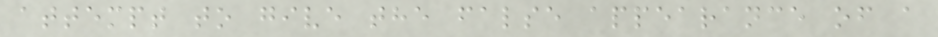attempt to give the false appearance of a
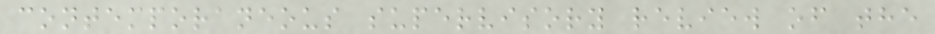contemporaneous supervisory review of the
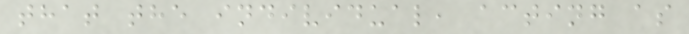that the individual, acting as
